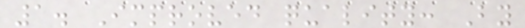1. Improved quality: By
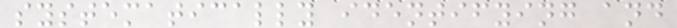systematically identifying and
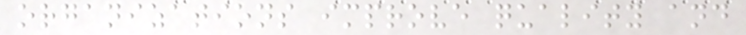organizations improve quality and
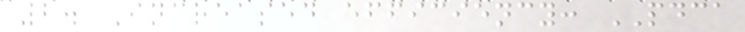2. Increased efficiency: PDCA
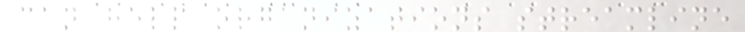can help organizations streamline
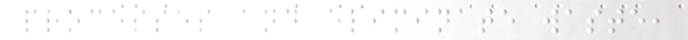processes and eliminate waste,
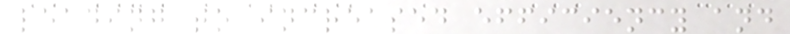leading to increased efficiency and
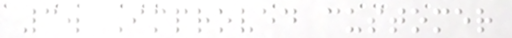3. Improved customer
